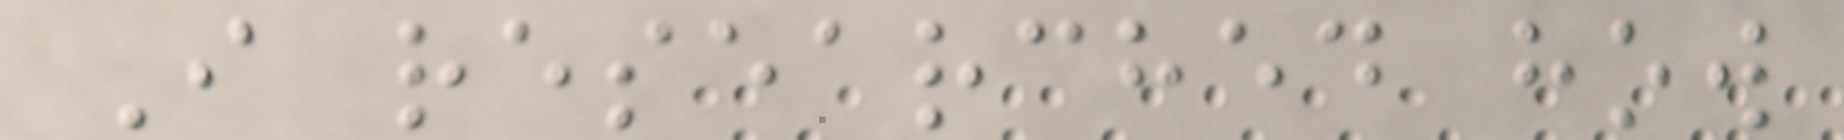I researched how
